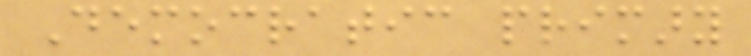Democratic primary
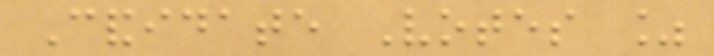Candidate Votes %
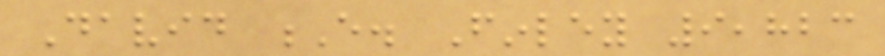David E. Finley 9,823
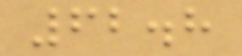62.8
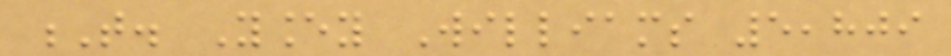T. Yancey Williams 5,809
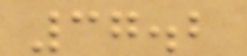37.2
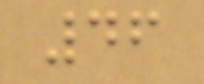46
